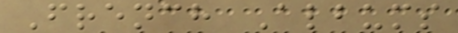French Albums
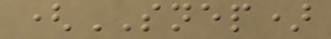(SNEP)
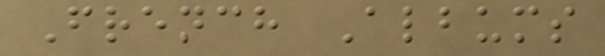French Albums
